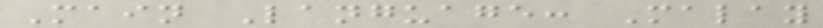Main Language: Malay
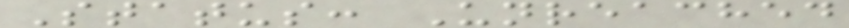Status: Unreached
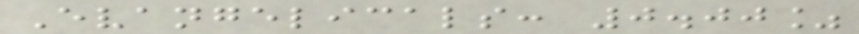Evangelicals: 0.00%
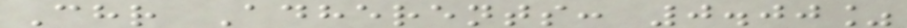Chr Adherents: 0.00%
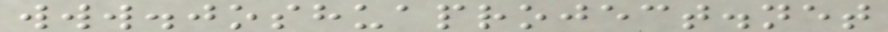www.joshuaproject.net
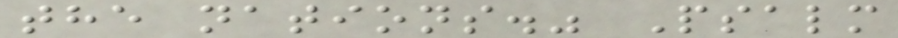the nations." Psalm
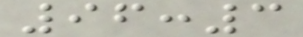96:3
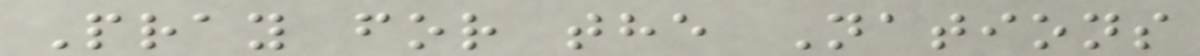Pray for the Nations
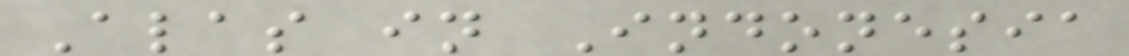Alas in Indonesia
